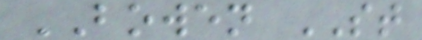BOWEN ST
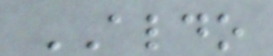ALDO
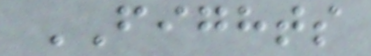FIGHTS
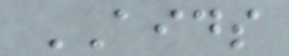AIDS
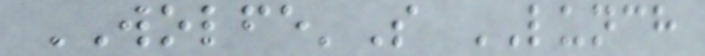WOLFE'S LUNCH
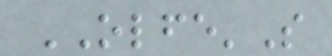OLFE'S
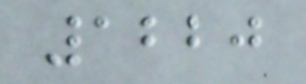1220
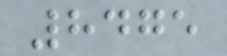8475
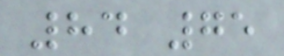84 75
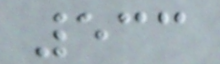533
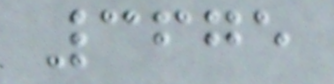3675
